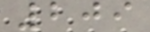209
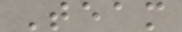Team
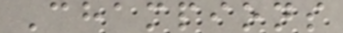Champions
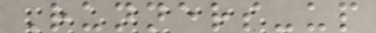Runners-up
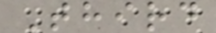Third
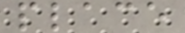place
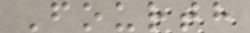Fourth
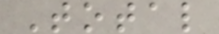Total
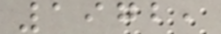1972,
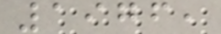1976,
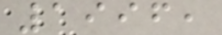1996,
